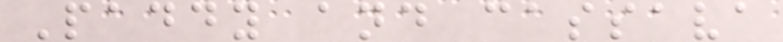Paddy and cassava
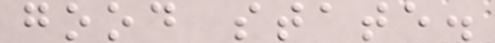good state.
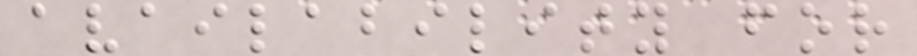availability for
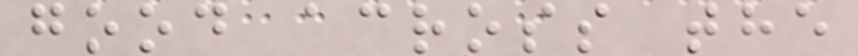good across the
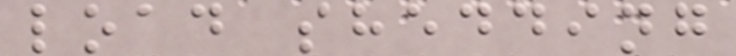load shedding
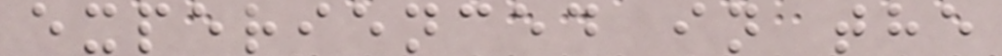experienced in the
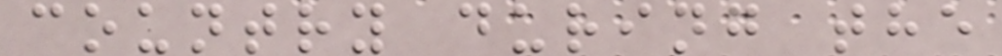country during the
